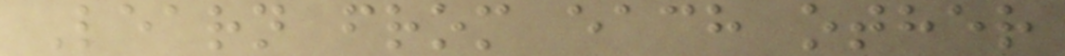Learn from each other
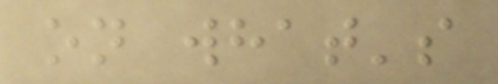on what's
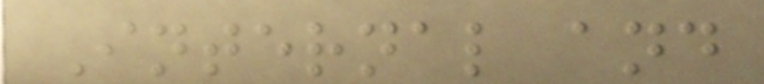Internal and
